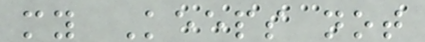my Keeps not
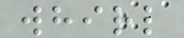whirl
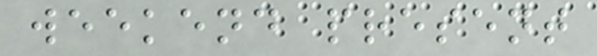weekend present
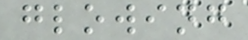glowing
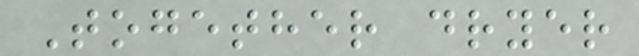Together dryer
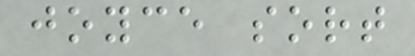joyce sort
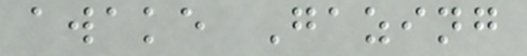awake Gazing
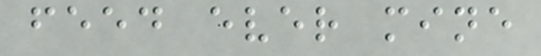feed ever mine
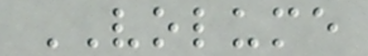VOLUME
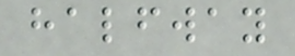halfway
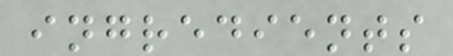ingredients
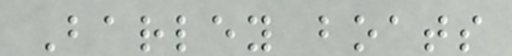Barley boats
